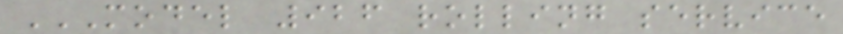MODEL 926 ROLLING SERVICE
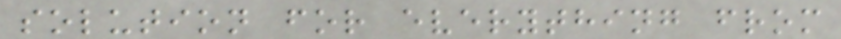solution for everything from
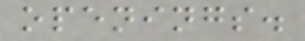openings.
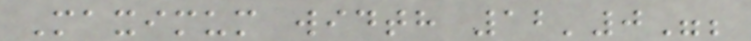Maximum width 12'0";
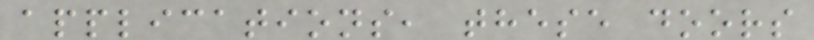applications, these doors
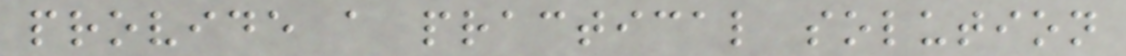provide a practical solution
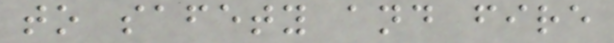to safety and fire
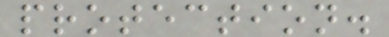protection.
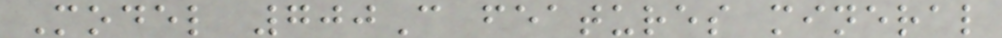Model 700C features mineral
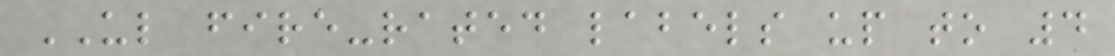UL fire-rated labels up to 4
